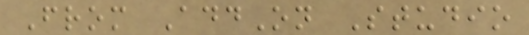From AddOn Studio
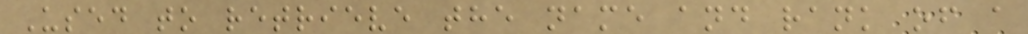Used to retrieve the name and rank of a
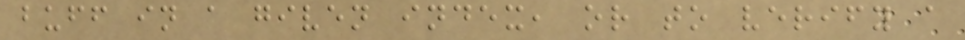buff in a given index, or to verify a
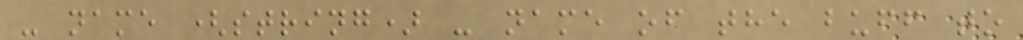- name (string) - name of the buff to
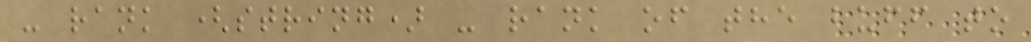- rank (string) - rank of the buff to
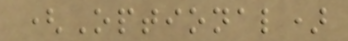(Optional)
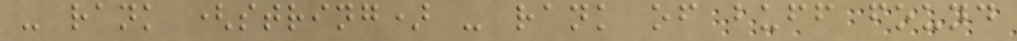- rank (string) - rank of buff found
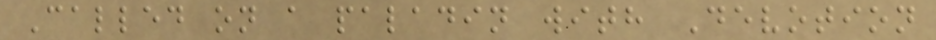Called on a paladin with Devotion
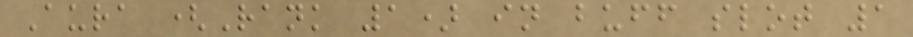Aura (Rank 1) in buff slot 1
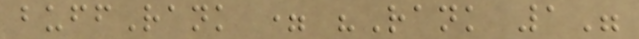buffRank = "Rank 1"
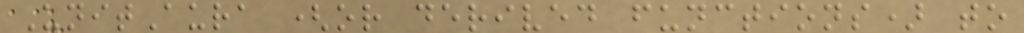UnitAura (or derived functions) to
